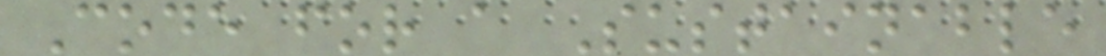Code for a Sustainable
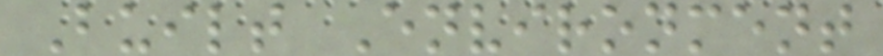Built Environment
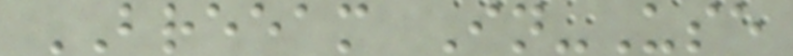BREEAM In-Use
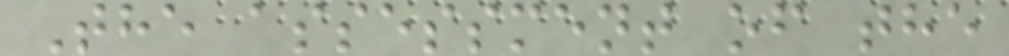The assessment of the
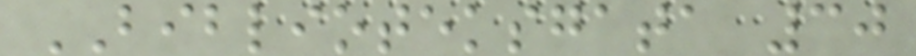BIBLIOTEKSGATA 30
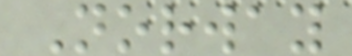Norway
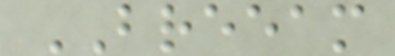BREEAM
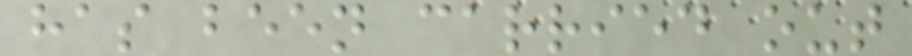has been carried out
